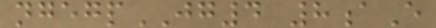ngegpJG4 8aE
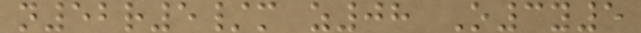n52r5/m z08 O3y5
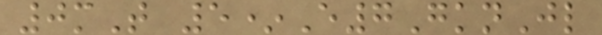0mT 5*E7GknJl
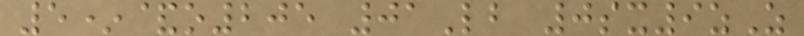5*&o205 01Lb 0sx9zZ
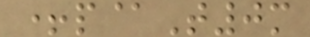+p@T0m
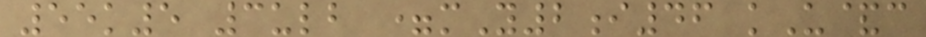55k5 3ulb =mY2i46 kU&c
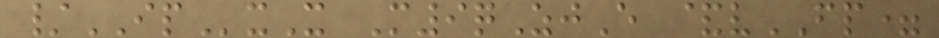/IPxX M9qZjE &vFP=
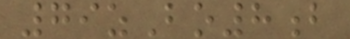79zBo8b
